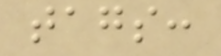tags:
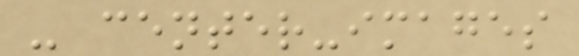- center-images
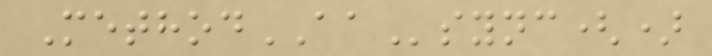MethodAAsync()
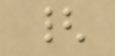{
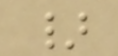}
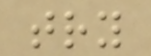try
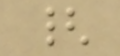{
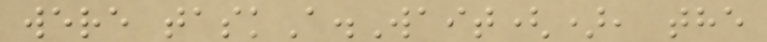were taskA.Wait(), the
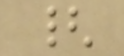{
